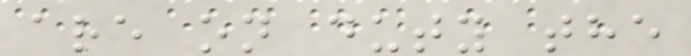are on duty the
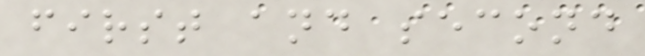first and second
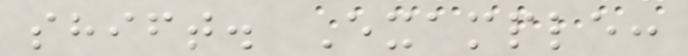shift. Example:
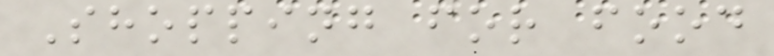Shopping for food
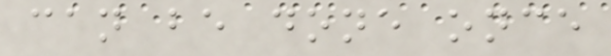can be done once
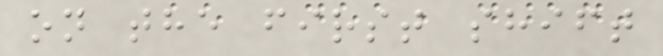on the first shift
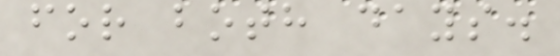for both days.
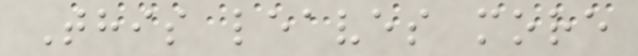This leaves more
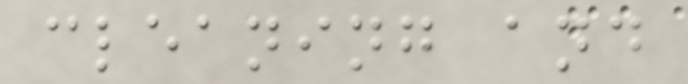cleaning and
